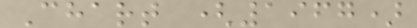Chart (1967)
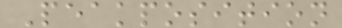Peakposition
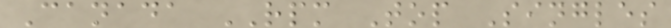Canada RPM Top Singles
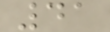41
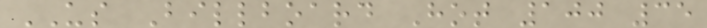US Billboard Hot 100 35
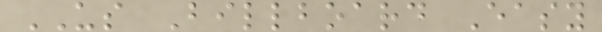US Billboard Easy
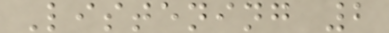Listening 2
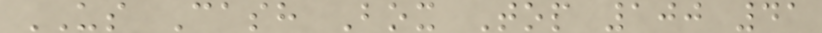US Cash Box Top 100 41
